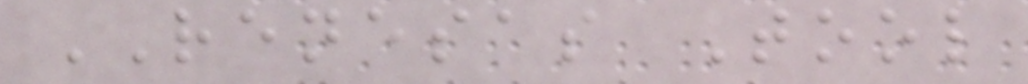RENESAS Tool
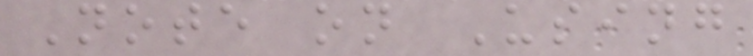Note on Using
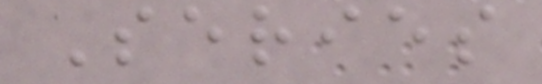Series
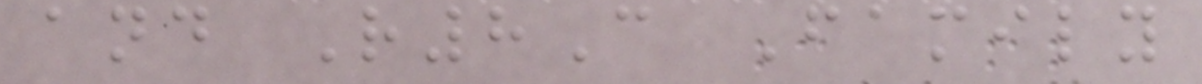and R8C Family
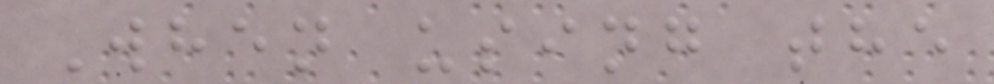When using the
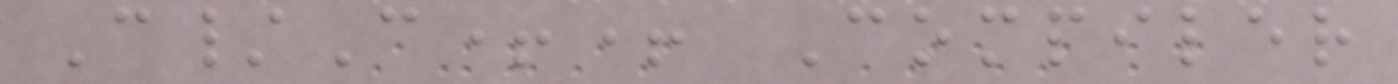C/C++ Compiler
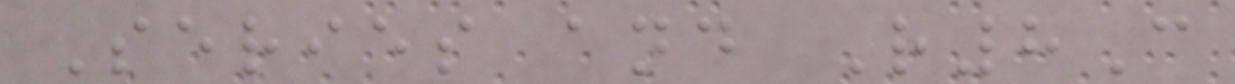Series and R8C
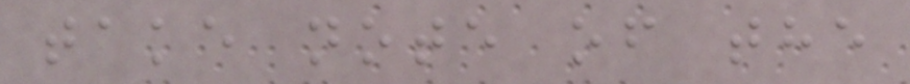take note of the
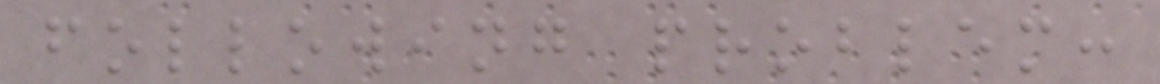following problem:
